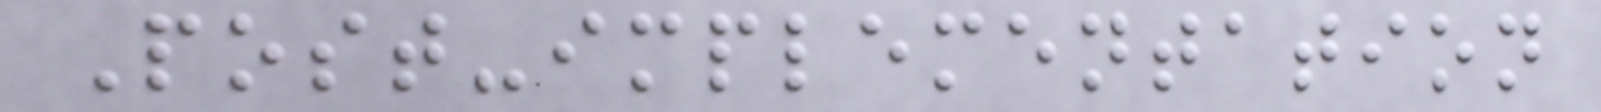Post-implementation
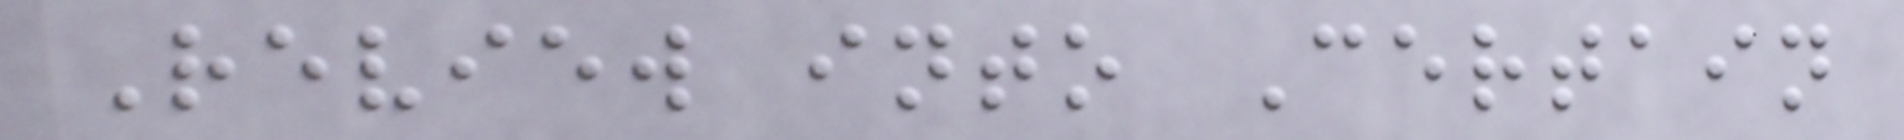Review into Certain
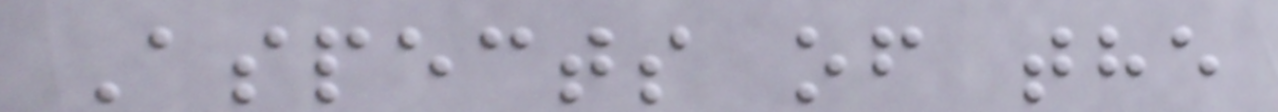Aspects of the
